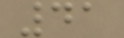41
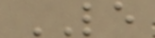LE
